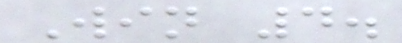Win 4.
